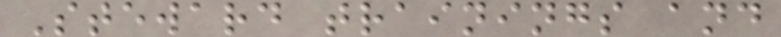Steward trainings and
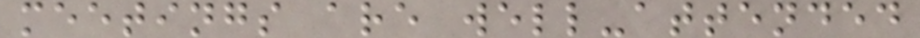meetings are well-attended
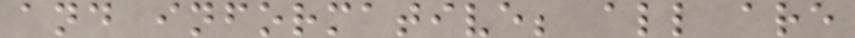and informative; all are
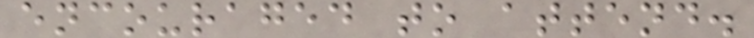encouraged to attend.
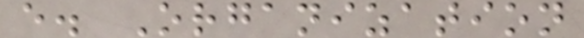e. Organization
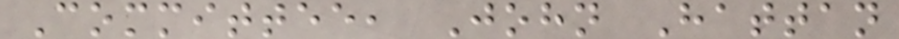Committee, John Hattan
